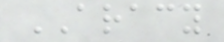ARACY
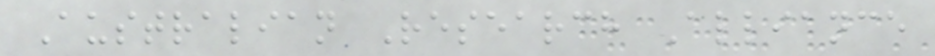Australian Research Alliance
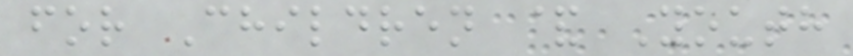for Children & Youth
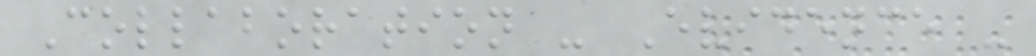Collaboration - Evidence -
